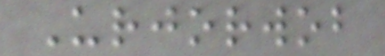Urjorwob
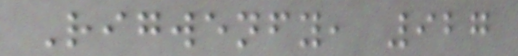Rigwenfy, 927
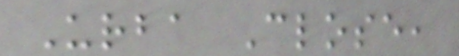Urba Close,
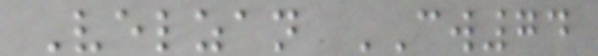Velzan CW74
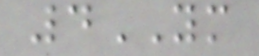4YM
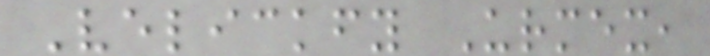Velickfy Urmex,
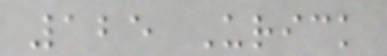125 Urick
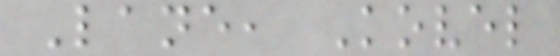Lane, Kovel
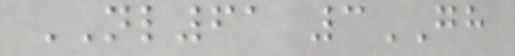NL61 3GH
